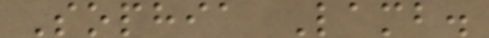Sophia Lamb.
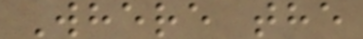Where the
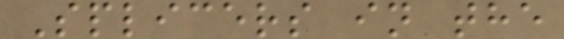Splicers in the
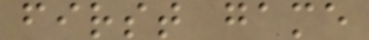first game
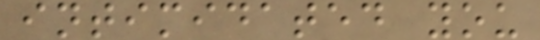intimidated you
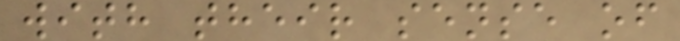with their sense of
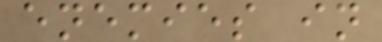enemies in
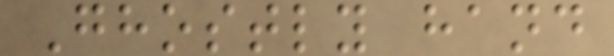Ghostly hand
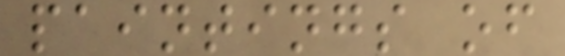paintings of
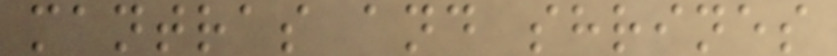mantras and shrines
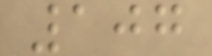107
